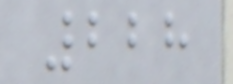228
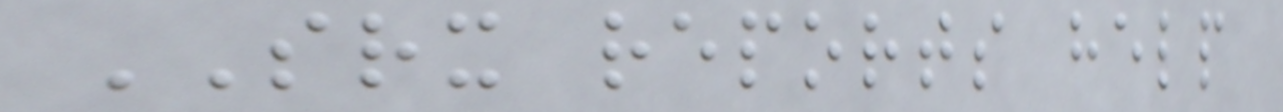SRX reports help
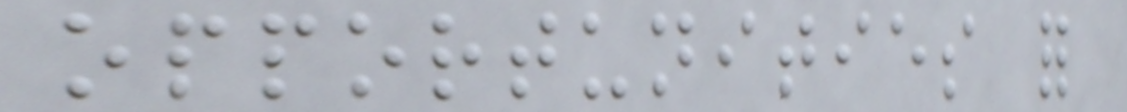opportunities for
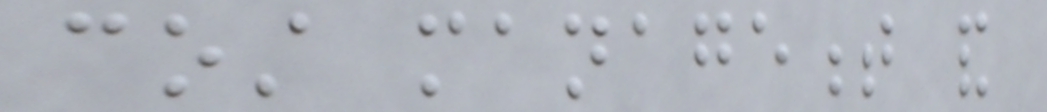cost management and
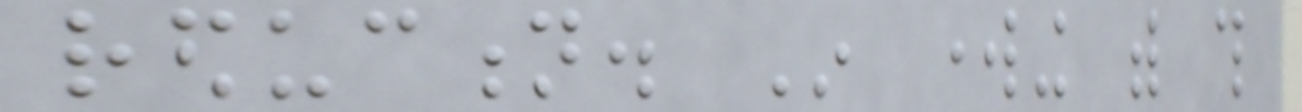reduction. In working with this
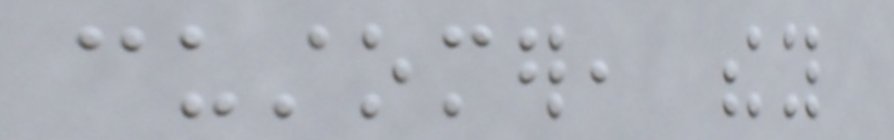customer, they
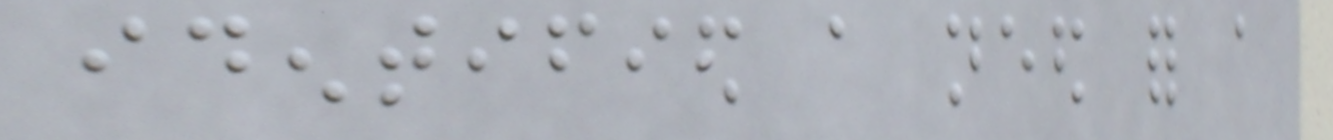identified a need for a
